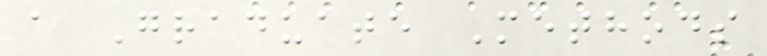a Graduate Methods
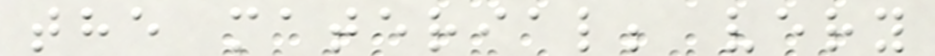the material; very
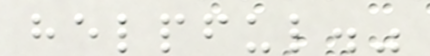helpful."
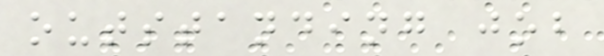outstanding job
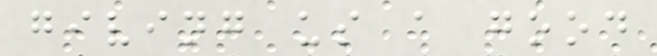giving us a good
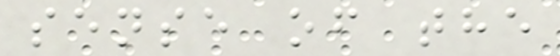sense of the
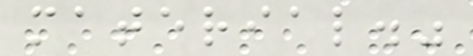material."
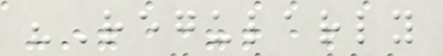"Regularly
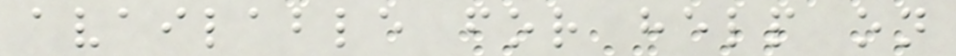available for help on
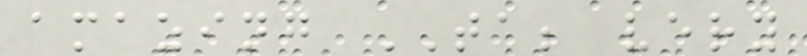amazing TA; very
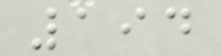194
